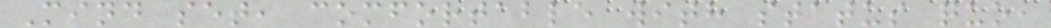Mind set, comfortable with status quo,
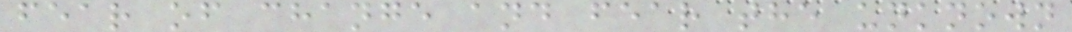fear of change and fear the unknown
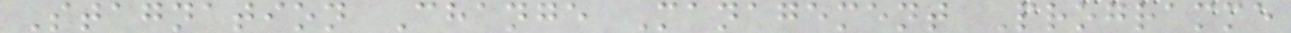Stagnation Change Management Programme
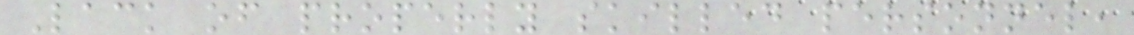Lack of properly skilled personnel,
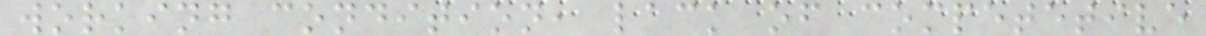working condition, lack of competetive
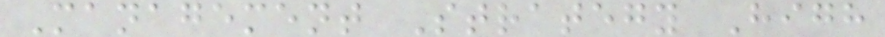Management Strategy High
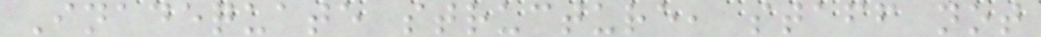Inadequate structure, staff not
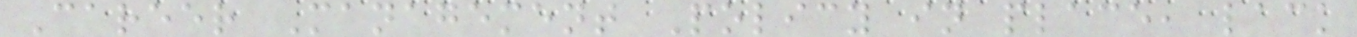Career Management Policy in place, lack
